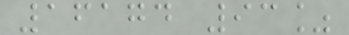16174 93%
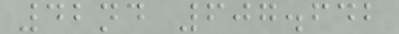42nd 607.642
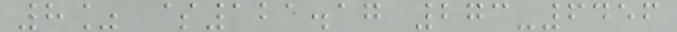8% $121.17 273-6456
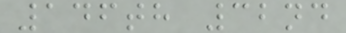146th 32nd
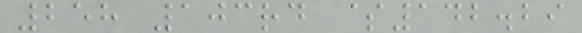258 103rd $142.29
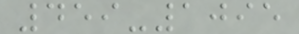459-1095
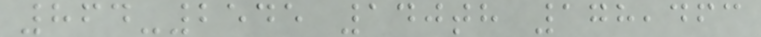864-2545 140th 178,463
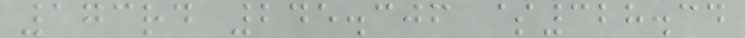173rd 245.306 $328.34
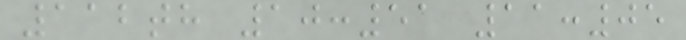112th 10:51 11:05
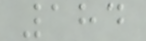184
